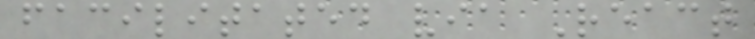facilitated via React
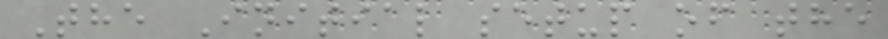The Initial setup of the
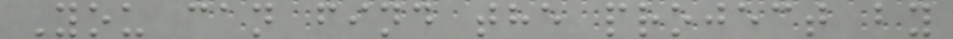You can find the project by
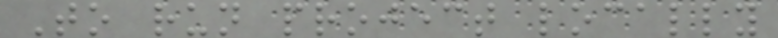To run project locally
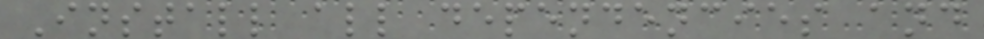Install all dependencies and
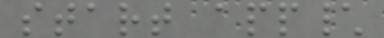start app\
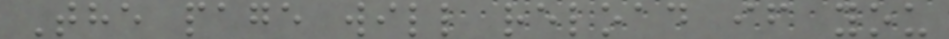The page will reload if you
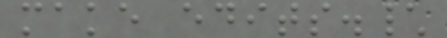make edits.\
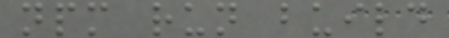npm run build
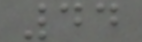44
